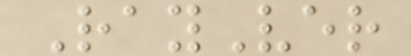RayVer
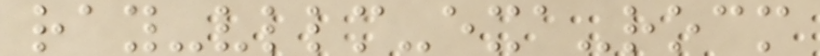ray-vllm-exa-rocm
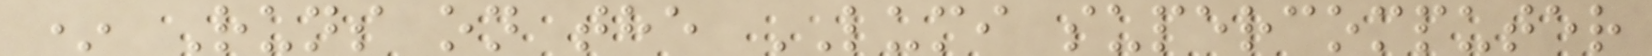* Runs on the LUMI supercomputer
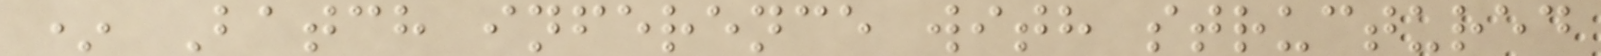* Batch inference with structured
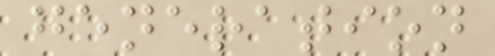generation
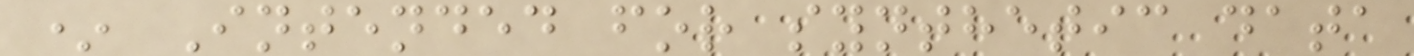* Intended for synthetic data
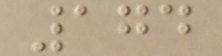174
